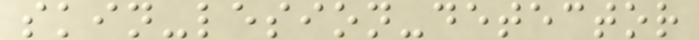skin-lesion-detector
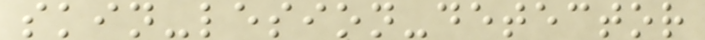skin-lesion-detector
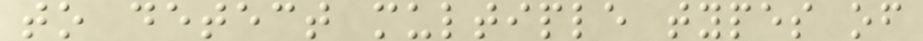to detect multiple types of
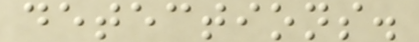detections.
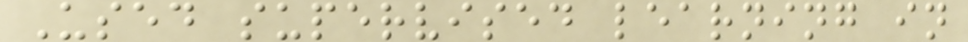Used supervised learning in
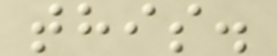this.
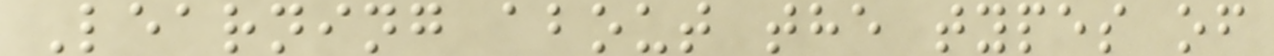Learning about the types of
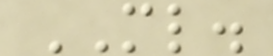ML.
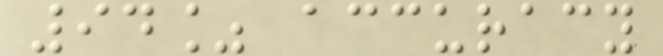94% accuracy
